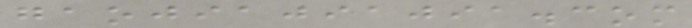gaojiajiajia.com
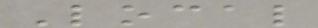Local
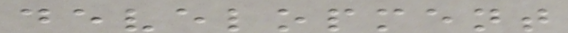development
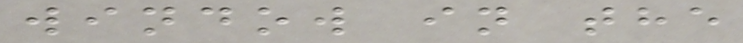window in the
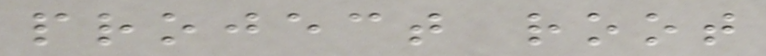project root
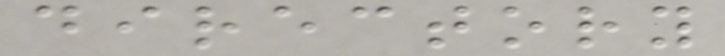directory
